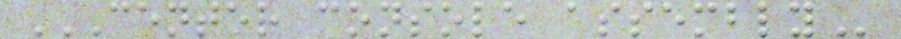CENTER CONSOLE ASSEMBLY
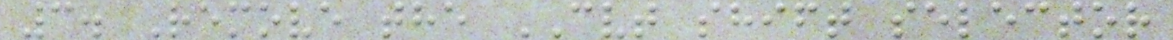3. Remove the CVT shift selector
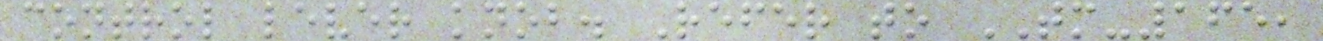control lever knob. Refer to TM-165,
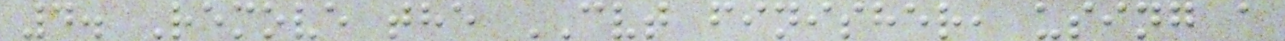4. Remove the CVT finisher, using a
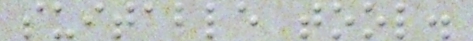suitable tool.
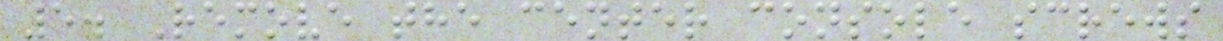5. Remove the center console screws
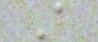A
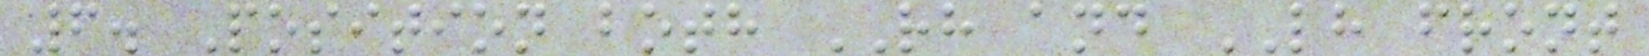6. Position both RH and LH front
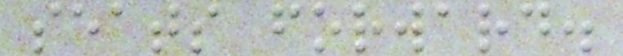seats forward.
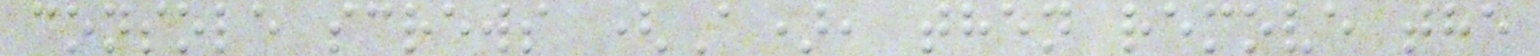console screws (A), then remove the
